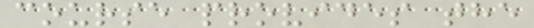course provides the
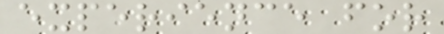experience for
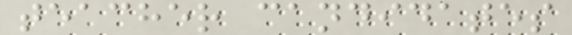teacher candidates
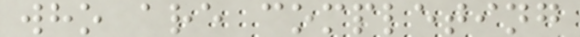who are completing
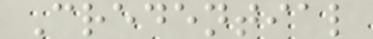Credential
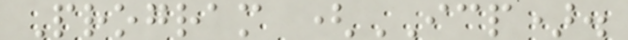Program (ICP).
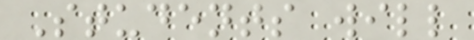Students will
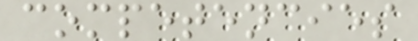competencies
